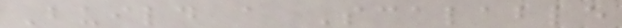Build a Scalable
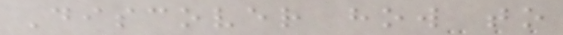Discover how to
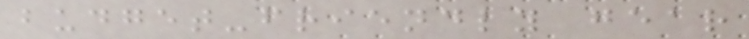budget-friendly gear
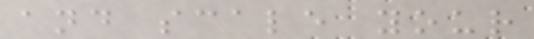and scale your
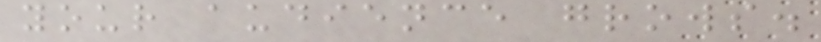your audience grows.
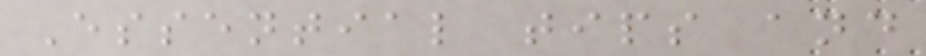Essential tips and
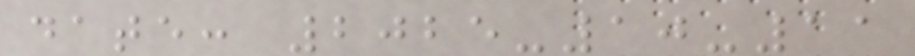date: 2025-10-11
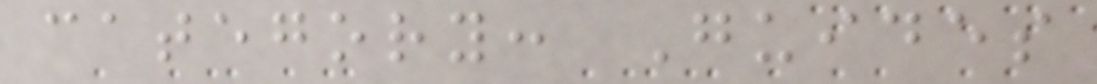category: Guides
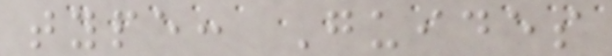type: Guides
